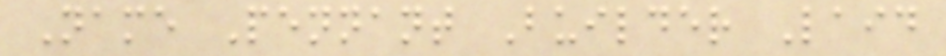Name Pennant Builder Laid
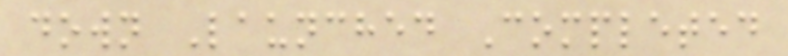down Launched Completed
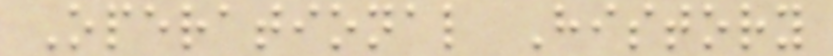Operational History
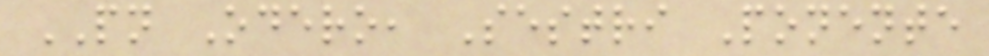PN Odero, Sestri Ponente
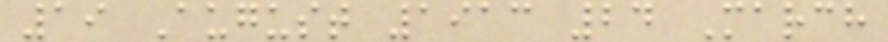19 August 1913 24 March
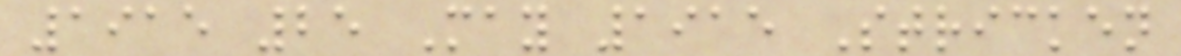1915 25 May 1915 Stricken
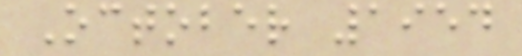October 1954
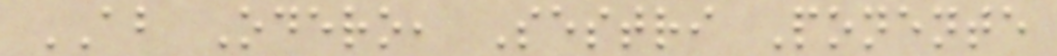AB Odero, Sestri Ponente
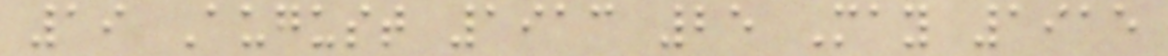19 August 1913 25 May 1915
